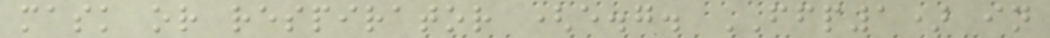mask or respirator (e.g. FFP1) in
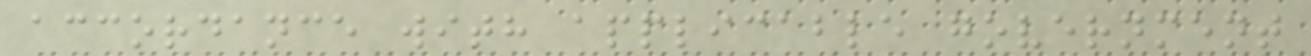accordance with applicable government
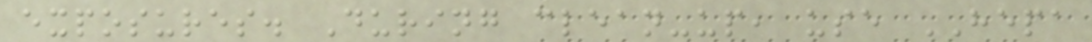exposures. During clean-up, use HEPA
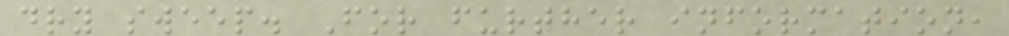dry sweep. For further information,
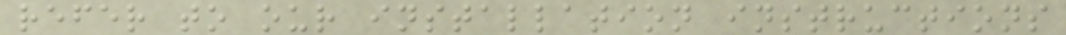refer to our installation instructions
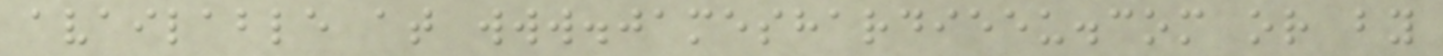available at www.jameshardieeu.com or by
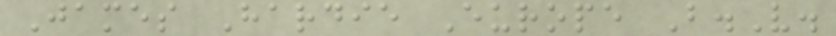James Hardie Europe B.V.
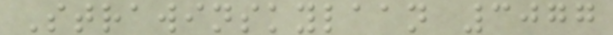Strawinskylaan 3077
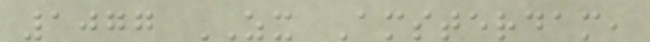1077 ZX Amsterdam,
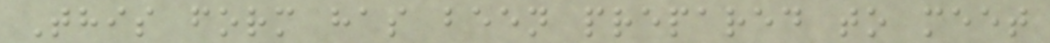This form has been prepared to meet
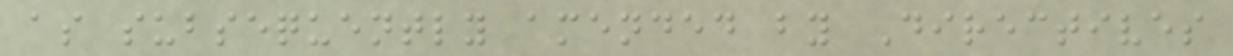as subsequently amended by Directives
